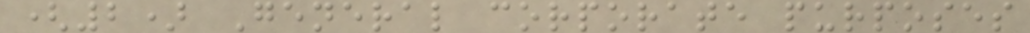(2) General corporate purposes
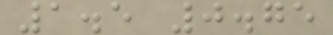1.5 0.75
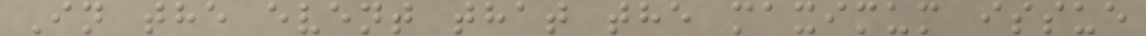In the event that the maximum issue
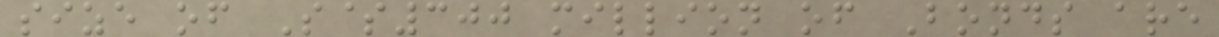size of S$300 million of Bonds are
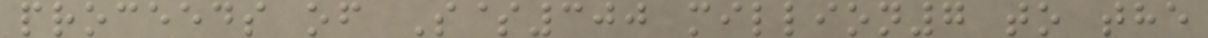proceeds of S$300 million7 to the
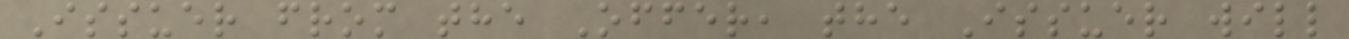Issuer from the Offer, the Issuer will
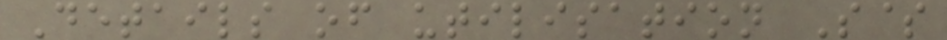Details of utilisation S$
